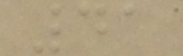41
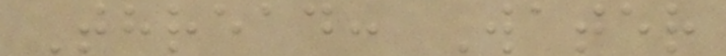Thread: Water
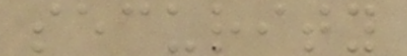security
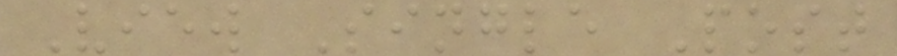View Single Post
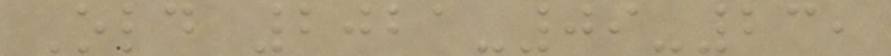Old 2021-09-23,
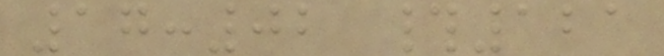17:02 #121
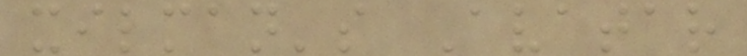xilman's Avatar
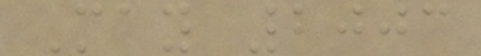May 2003
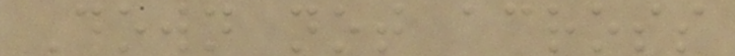Down not across
